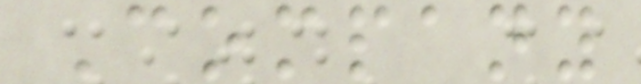Company
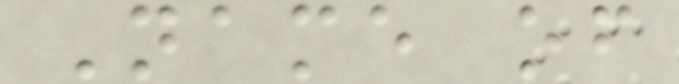Name of
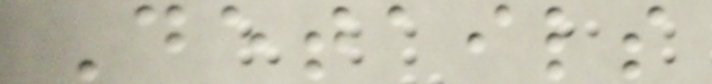Details
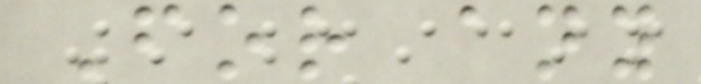For any
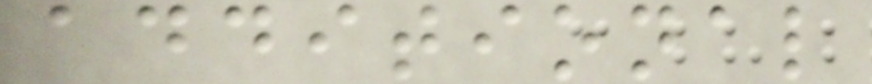additional
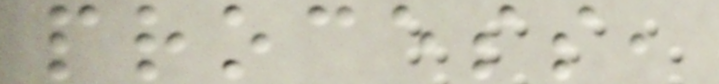process,
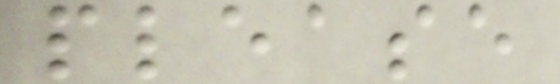please
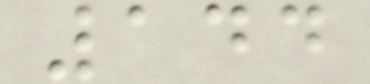144
